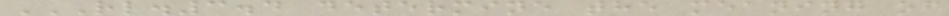RL.3.4 DETERMINE THE MEANING OF
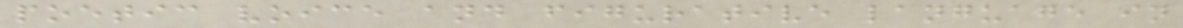poetic voice and figurative language in
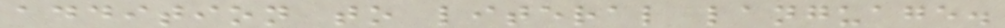addition to literal language.
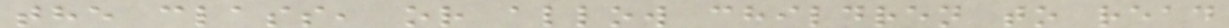the class, or allow children to read
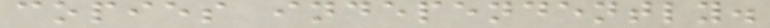copies independently.
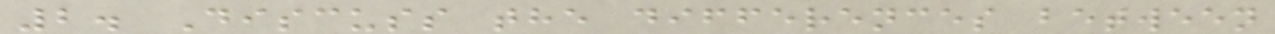2. Discuss the differences between
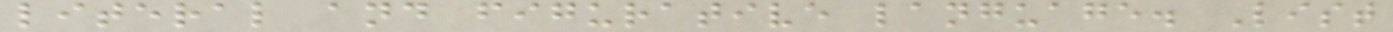literal and figurative language. List
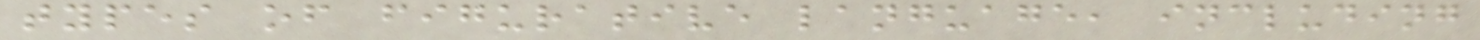types of figurative language, including
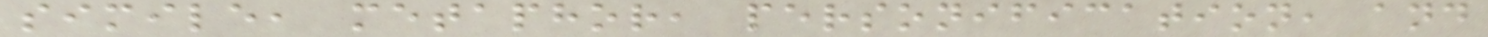simile, metaphor, personification, and
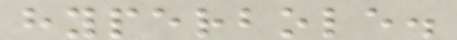hyperbole.
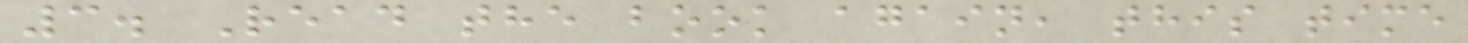3. Read the book again, this time
